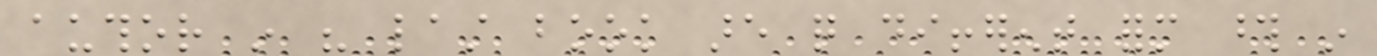author in his last book are quite different form those in
